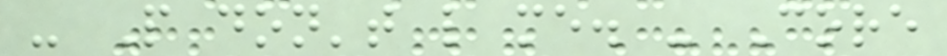- People don't like me. - Core
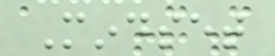Mindset
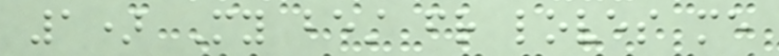1) My best friend loves me
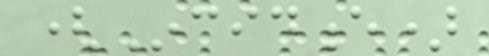(Incidence)
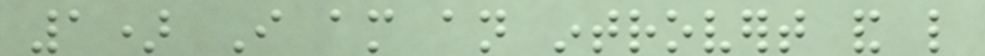1) I am an introvert and like
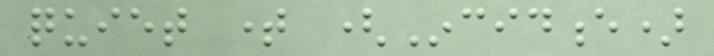quiet time (Incidence)
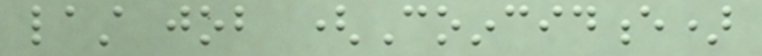last job (Coincidence)
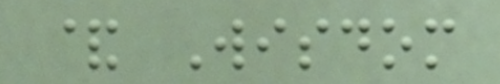& Wisdom
